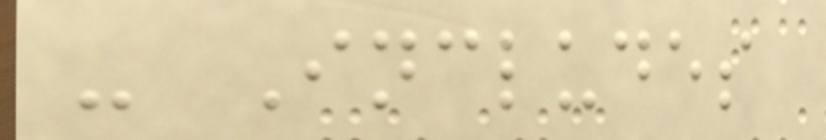- Includes
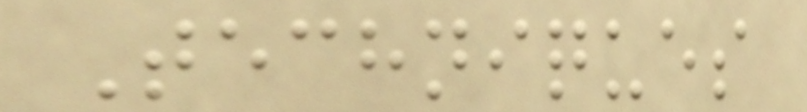Techniques
